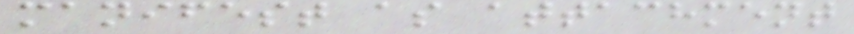manifest as attachment
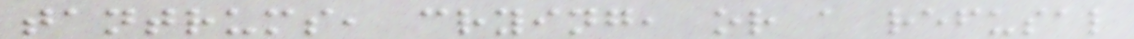tantrums, crying, or a refusal
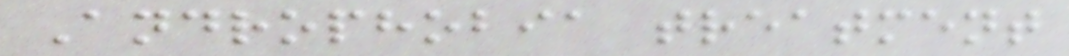Androphobia treatment
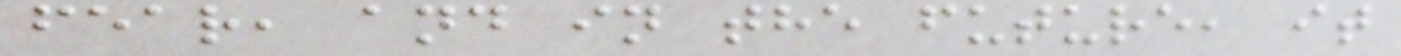fear, and in the future, it
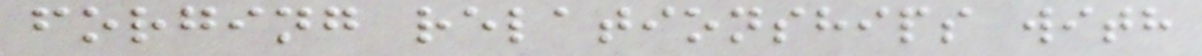forging relationships with
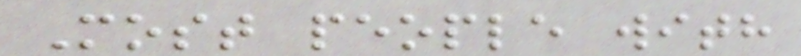Most people with
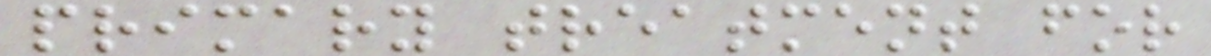primary treatment for
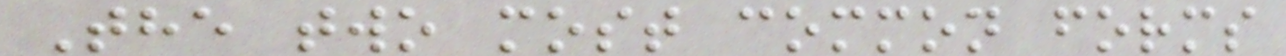The two most common forms
